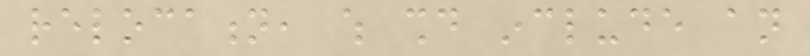relocation, which should include an
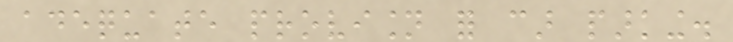adequate provision for car parking.
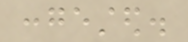congested.
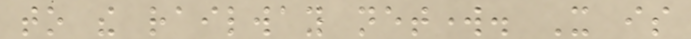to the railway network. It is
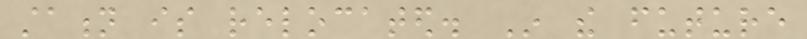station is relocated. In the future
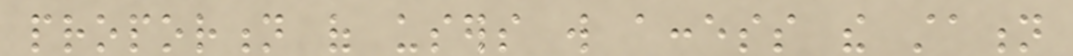proportion of users will access the station
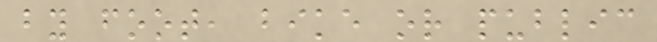by foot, bike or public
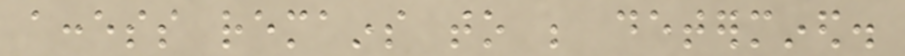access remains to be determined.
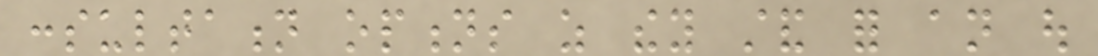consultation options as they stand for an out
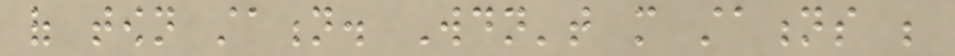of town station. Wouldn't more stations be
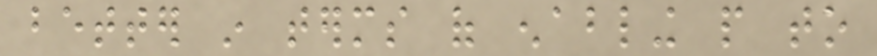better in terms of enabling people to
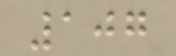107
